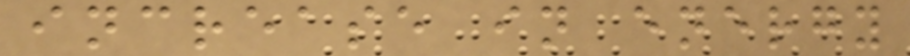increase in energy
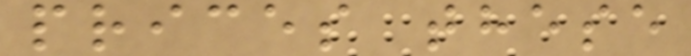prices these
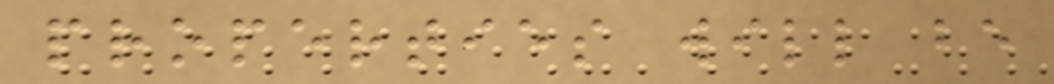properties will be
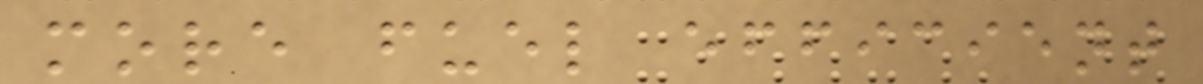more fuel efficient
